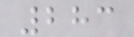283
